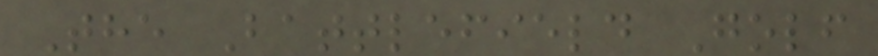The Battlefield Golf
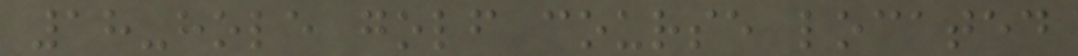18-hole golf course located
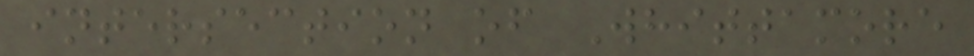intersection of Whittamore
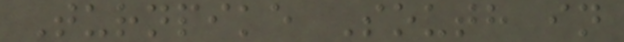Turnpike South in
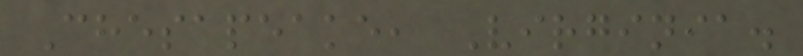Chesapeake, Virginia.
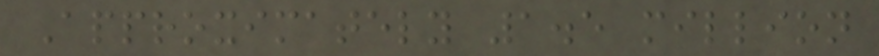Approximately 1.5 million
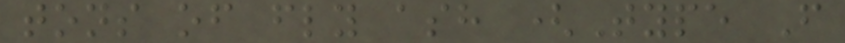tons of fly ash (Type F
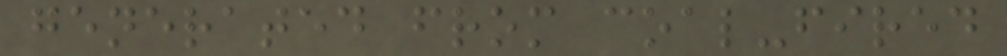generated from coal-fired
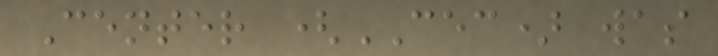Center (CEC) was
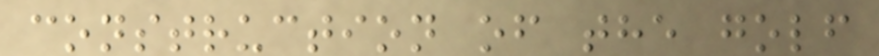construction of the golf
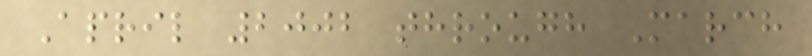April 2002 through March
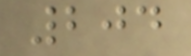204
